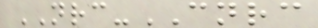NRC-CNRC
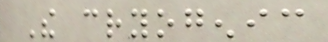The cryogenic
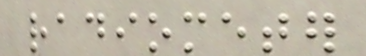radiometer
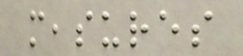measures
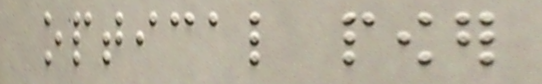optical power
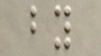by
